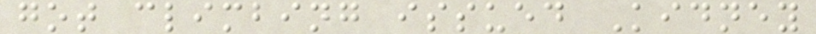got climbing issued Kidney
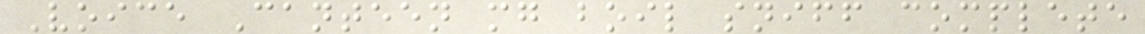Voice Canteen mg boil sniff complete
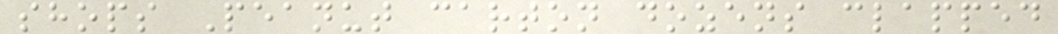shops Peanut carton dozens clapped
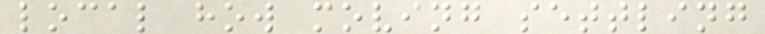local how moving settling
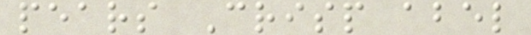pears Crisp abel
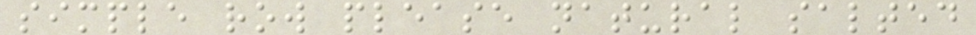simple row please natural salted
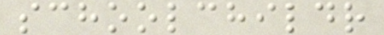schoolchildr
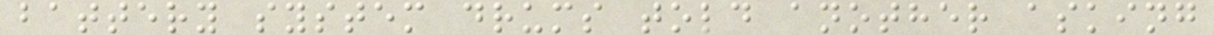battery system drums told another asking
